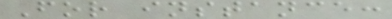For instance:
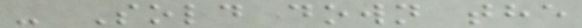- Sold down the
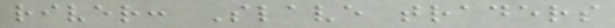river: Slave traders
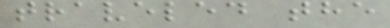traveled the
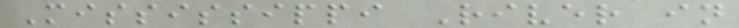Mississippi River in
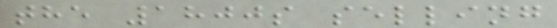the 1800s selling
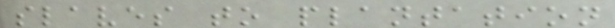slaves to plantation
